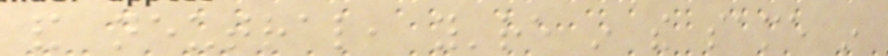and neutral, you're in the same in
